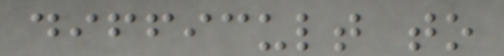difficult to
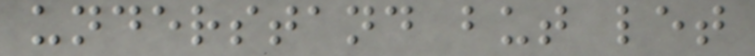understand but let
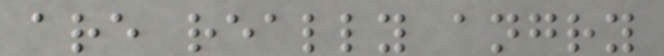are really angry
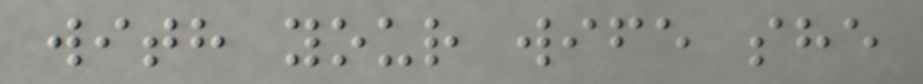with your wife she
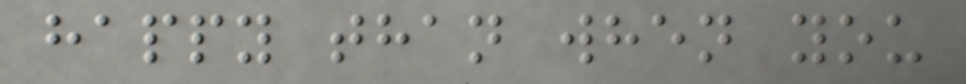happy than when you
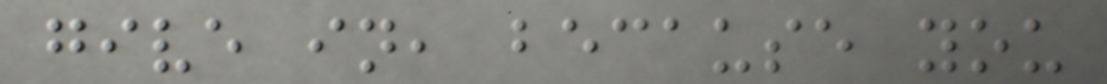give in, because you
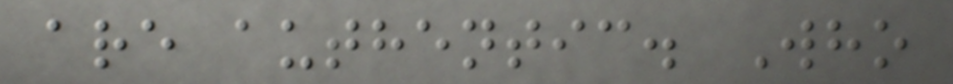are authentic. Who
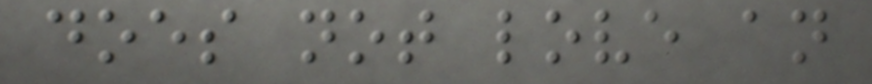does not love an
